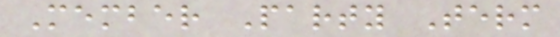Member Party Term
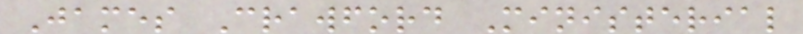James Crawford Ministerial
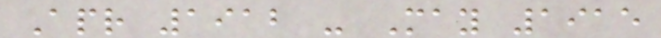Apr 1912 - May 1915
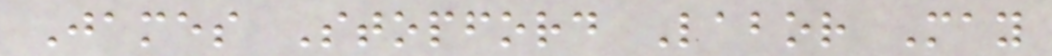James Stopford Labor May
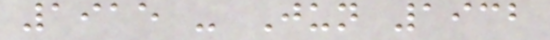1915 - Jun 1932
